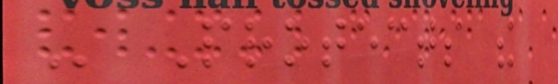- Protects the
